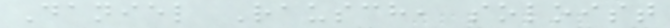Daniel Rausch, soloist
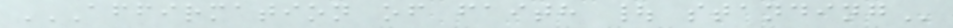AFFIRMATION OF FAITH | STANDING
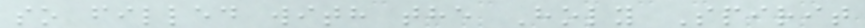so filled with the Holy Spirit
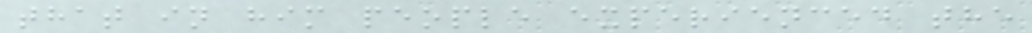that in him people experienced the
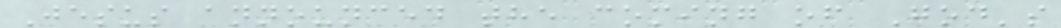Jesus announced the coming of God's
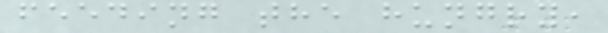feeding the hungry,
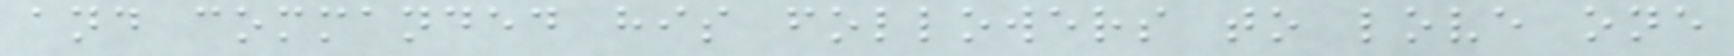and commanded his followers to love one
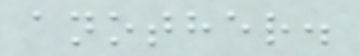another.
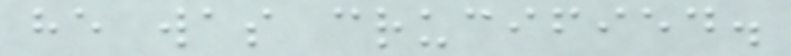he was crucified.
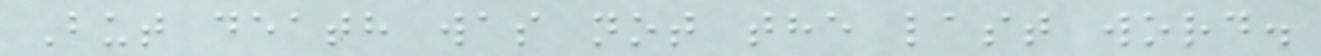But death was not the last word.
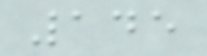145
